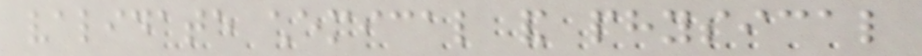validate chemical and physical
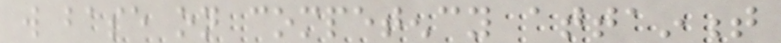will base on competency attainment
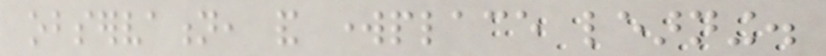observation, and workplace learning.
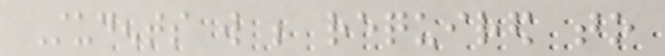Students will be required to
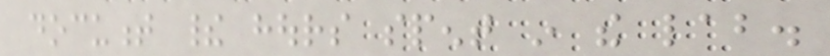document their hours spent in the lab.
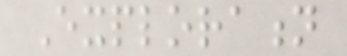Exploration
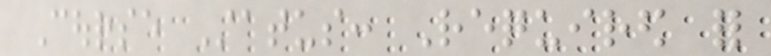Course Status: Required for
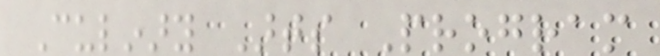Culinary Arts Program
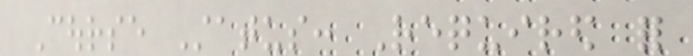Course Status: Required for
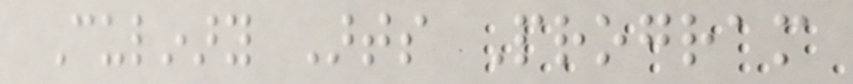Culinary Arts Program
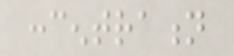concentration
